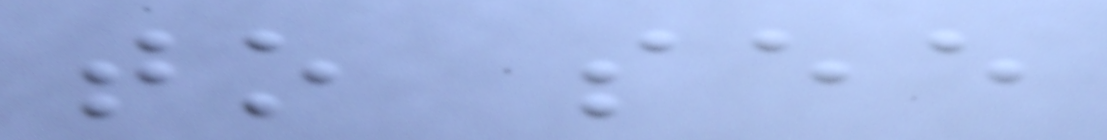to see
